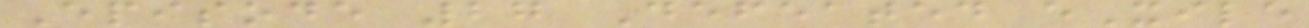Episode 27 Defeated eXile
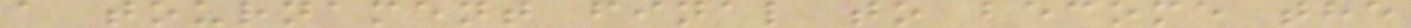a tournament final to become the
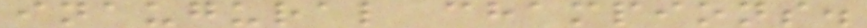inaugural champions.
